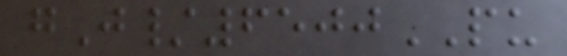gJ/6500PU
